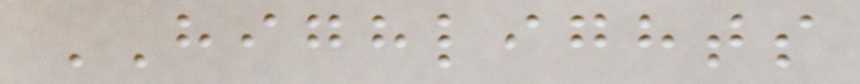HIGHLIGHTS
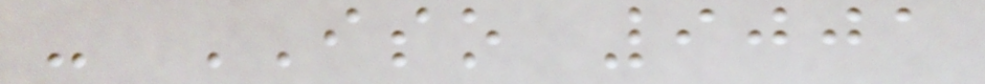- ISO 9001
